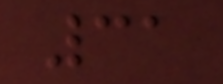31
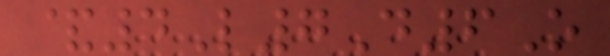&4L7D6O
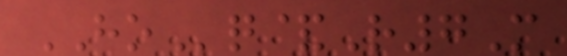HOq&R7M
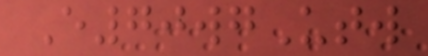E70wgUtw
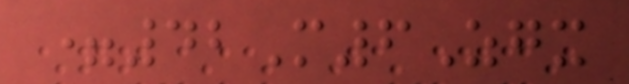=42M6Zgx
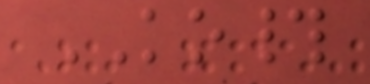KO#
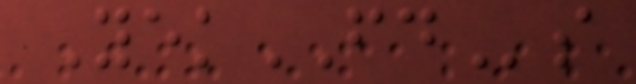YekFDs
